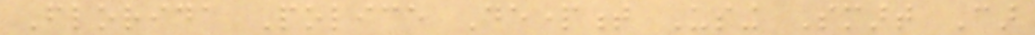Florida Police Department Using Smart Car
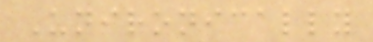Unironically
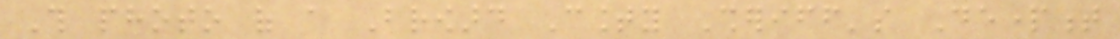This photo of a Broward County Sheriff's Department
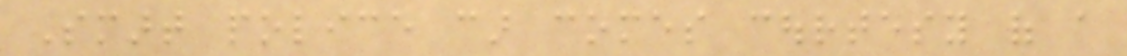Smart police car comes courtesy of a
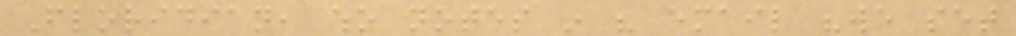Floridian, who notes in his email "we set
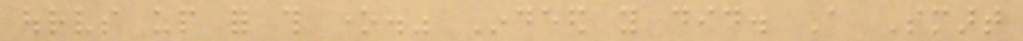ourselves up for this one." Indeed you did. A Smart
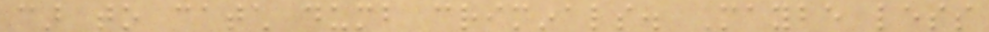car to catch dumb criminals. Maybe less
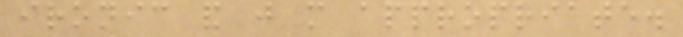ironic and just more appropriate.
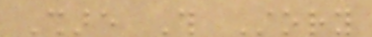Share This Story
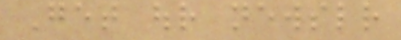Get our newsletter
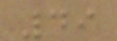49
